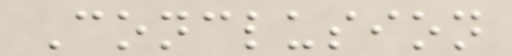Conclusion
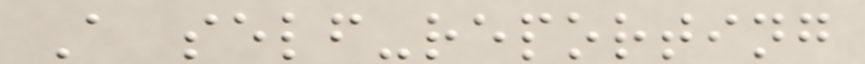A self-reporting
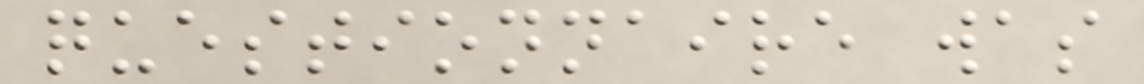questionnaire was
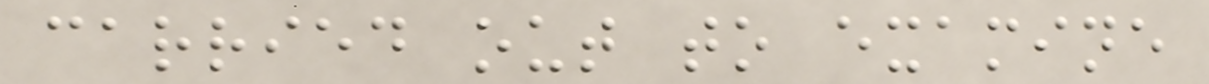carried out to examine
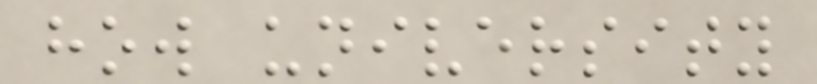how university
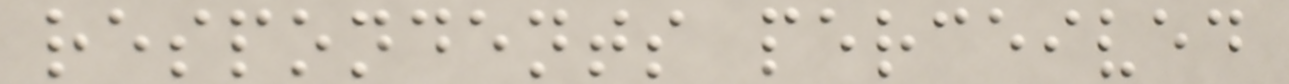respondents perceived
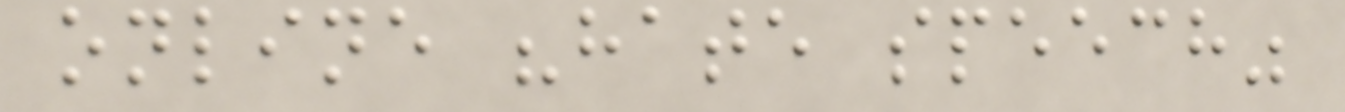online "hate speech"
